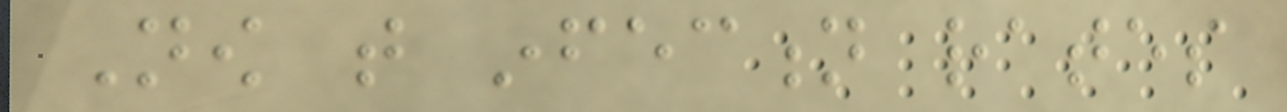Now that infection rates
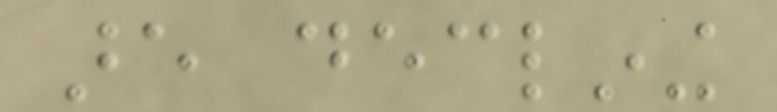are declining
